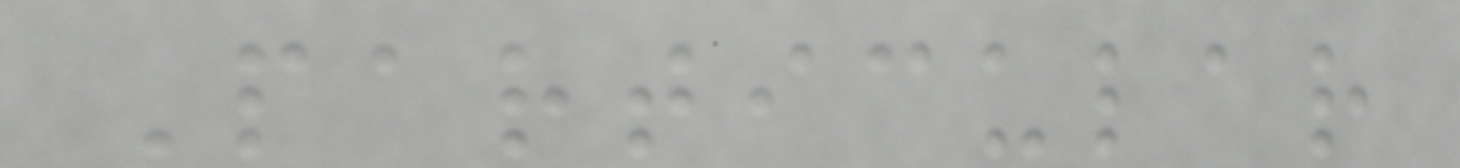Particular
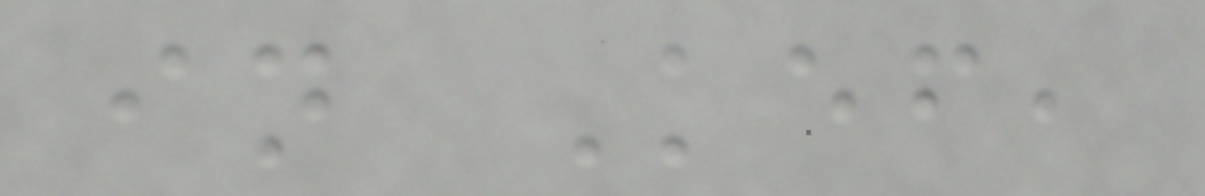in Kef,
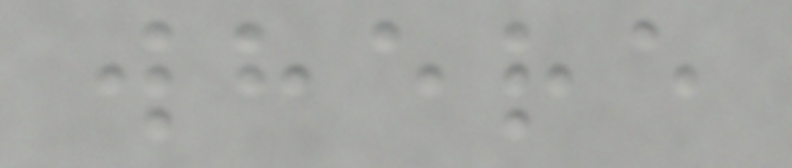where
